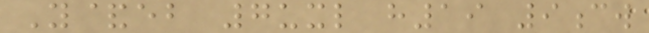Y&eb 7uxl h19 9cw
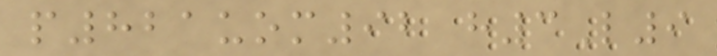p821uom92 h3L9
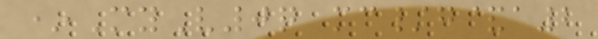*MyV0q mc/g&a2
